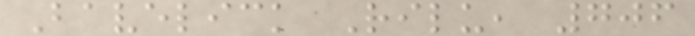Bavelick Rilu, 706
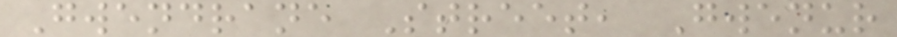Gwendrane Street, Gwenur
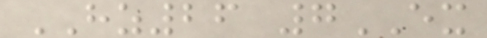HZ26 7EX
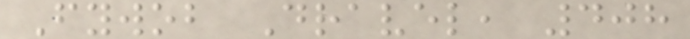Fywob Dravel, 408
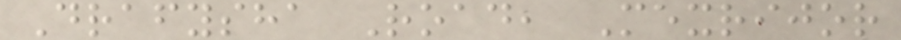Drafysha Road, Mexrijor
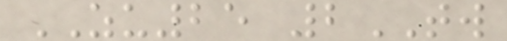ZU25 2TW
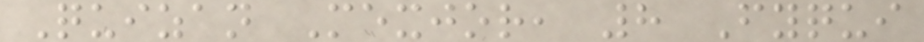Quizan Mexjor, 8 Fyqui
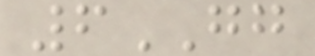6GG
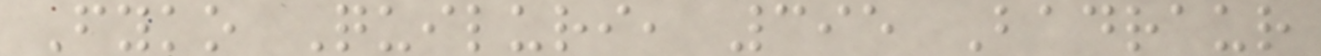Fyko Quiluri, 395 Badraur
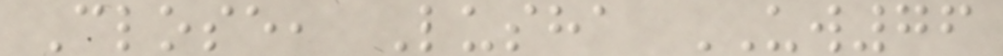Close, Lusha UW76
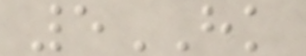5HK
